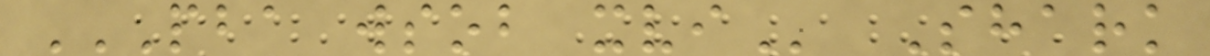PBA WSOB XVI Shark
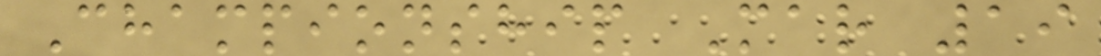Championship Mar 19
